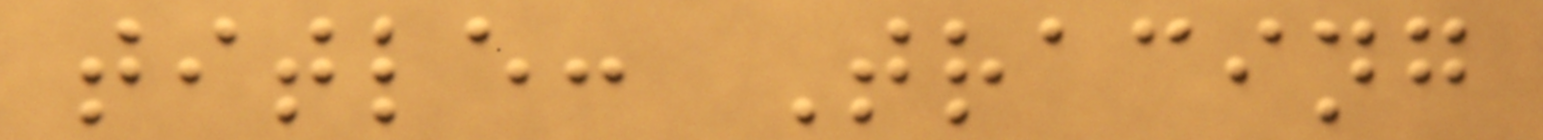title: Tracing
